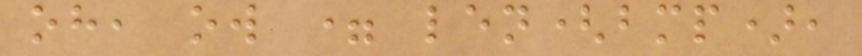oh, ow = len(bmp),
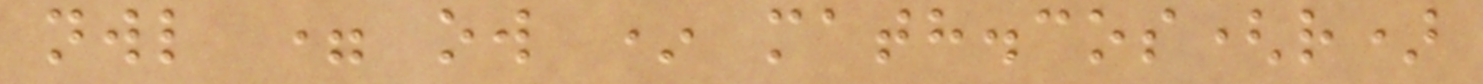nwl = ow * math.cos(r)
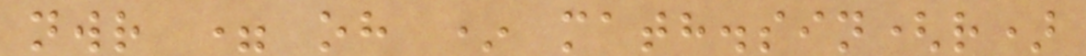nwr = oh * math.sin(r)
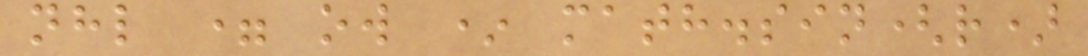nhl = ow * math.sin(r)
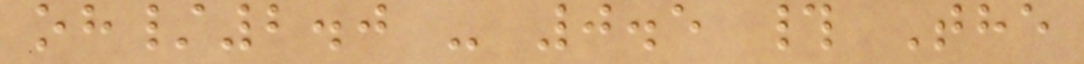oh/2.0 - 0.5 # The
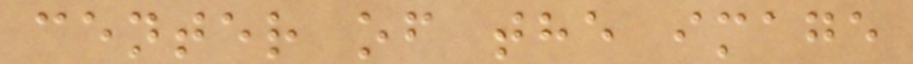center of the image
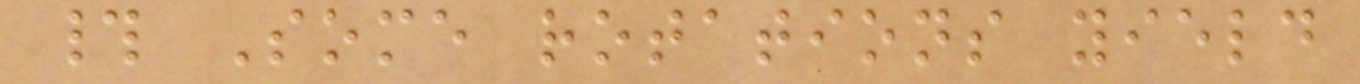# Some rotations yield
